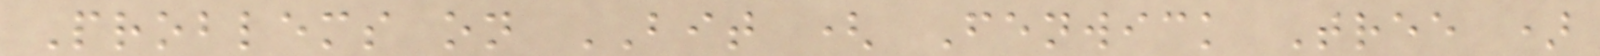Problems on BIT ( Fenwick Tree )
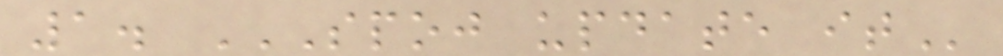1. SPOJ UPDATE IT
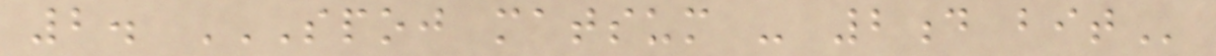2. SPOJ MATSUM - 2D BIT
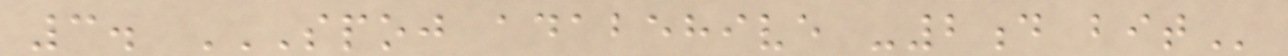3. SPOJ ADABEHIVE -2D BIT
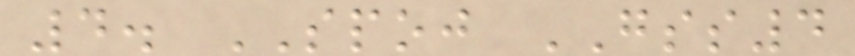4. SPOJ GSS4
